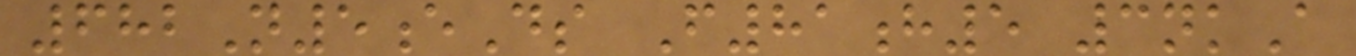682N5eDs F81h5 3nkA
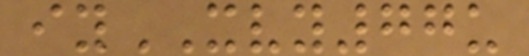iyXVY77u
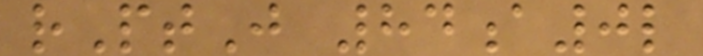rPtJ 84a0l
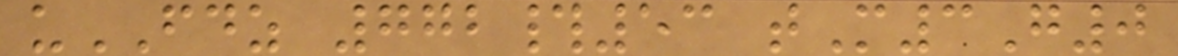uFDZ 772#53 tM3G0
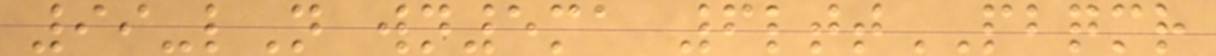99-lN wn5ma 6lttPBQMR
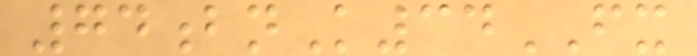74bnK34FX
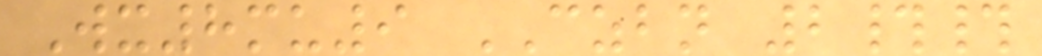Wx8mu9 CZBN 2##
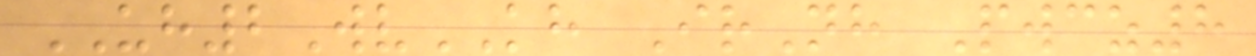UH2WvKH IrNh Pwcz8
